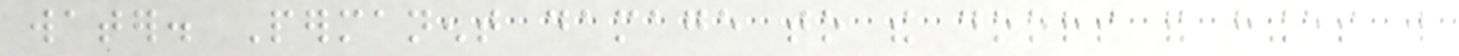water. Permanent damage to the doors and hinges will
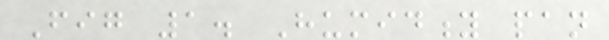Fig 1. Humidity pan
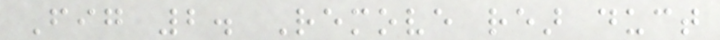Fig 2. Remove rear duct
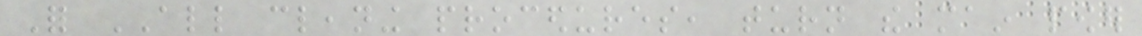For ALL cleaning procedures, turn the main power
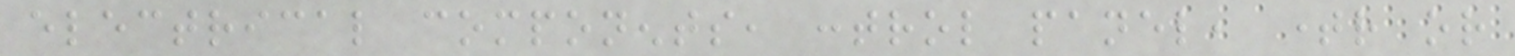electrical components, control panel, timer or
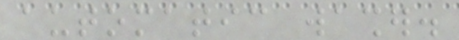automatic washer.
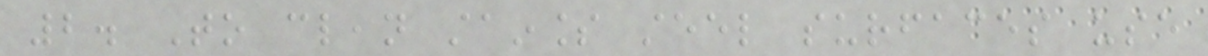2. To clean stainless steel surfaces use
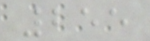255
